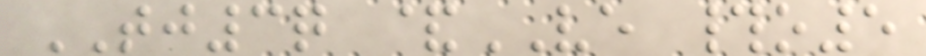TJ3q &VE #o5
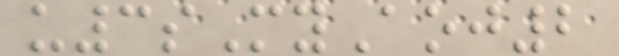u3sMyAoj2
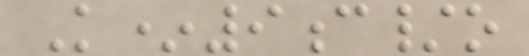K*9c/o
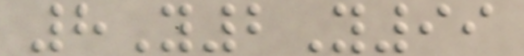8Y2Y99
